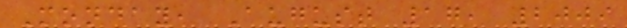Monday, August 17, 2009
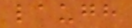laugh
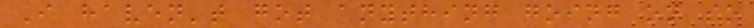I haven't got anything going on so
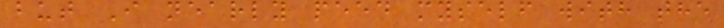but I nearly peed myself with the
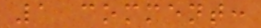1 comment:
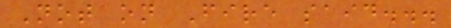Not on Fire said...
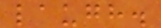laugh.
